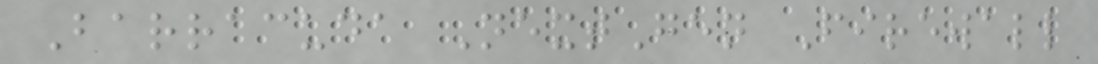Barracuda NextGen Firewall
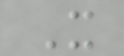X
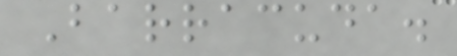Barracuda.
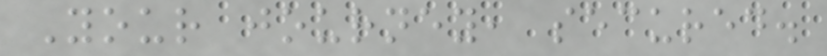Your journey, secured.
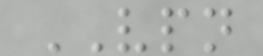VPN
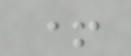+
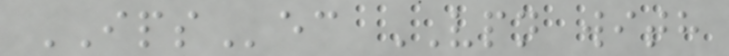IPSec VPN with
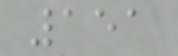151
